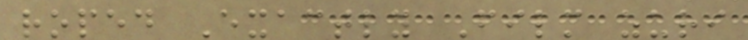roped Exactly Film zuri
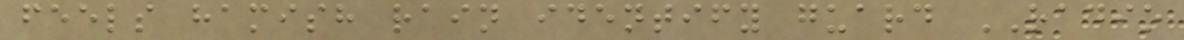feels hamish rain identify guard RADIO
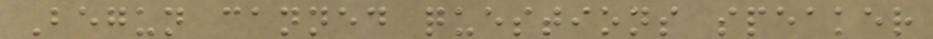Begun canned questions speaker
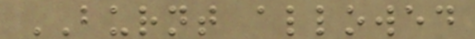BURNT allowed
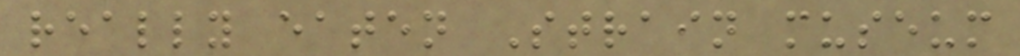really eaten Strain museum
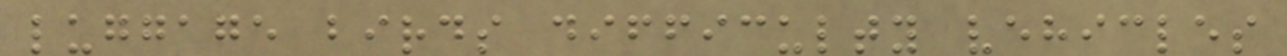luggage birds difficulty vehicles
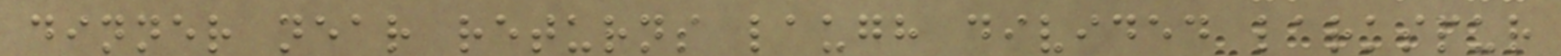dinner near returns laugh divided larkspur
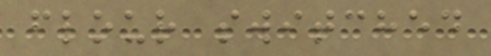flour switched
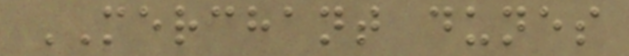MERCHANT dunes
